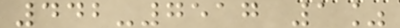442-7517 1%
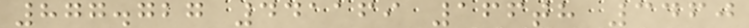877.727 441169 166th 3460
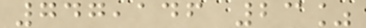747,146 23%
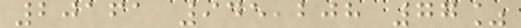20161 945,208 77%
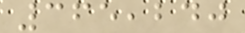365,240
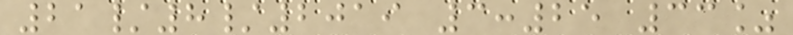21/8/2019 3:25 33%
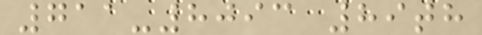711-8093 89th
